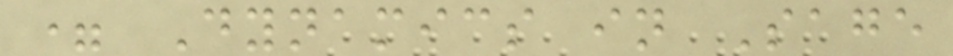= Dynamics in Sage
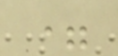=
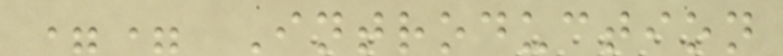== Introduction
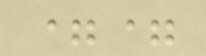==
